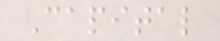Capital
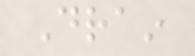Drain
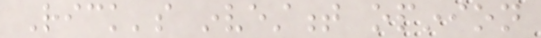Rick's investment opinion
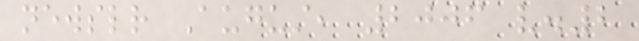newsletter August, 2006 v.2
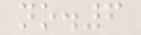no.6
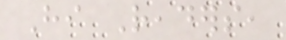Hi Readers,
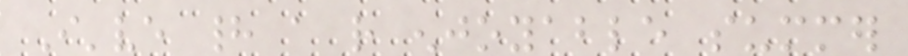I've had a rather enjoyable summer
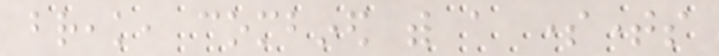break, combined with a sometimes
